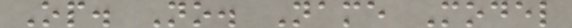Op. No. Name Model
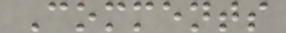Comments
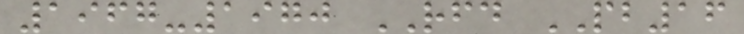1967-1970 RFD PB16
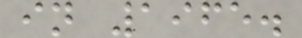in 1965.
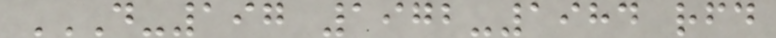D-197 1972-1984 RFD
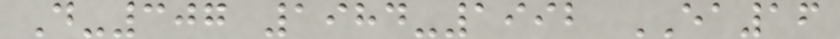D-307 1984-1992 EA16
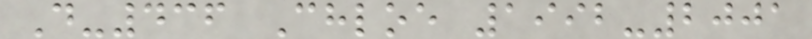D-436 Chloe 1992-2001
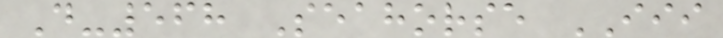D-568 Seahorse III
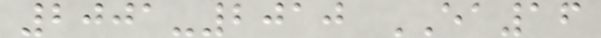2001-2010 EA16
